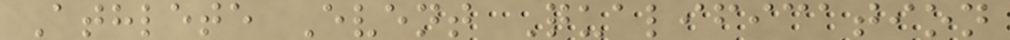Athlete Event Qualification
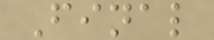Final
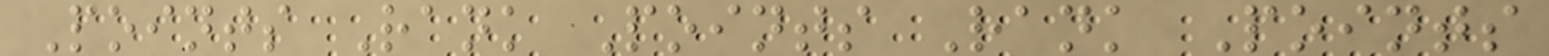Points Rank Points Rank Points
